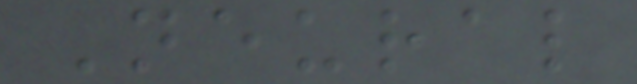Neural
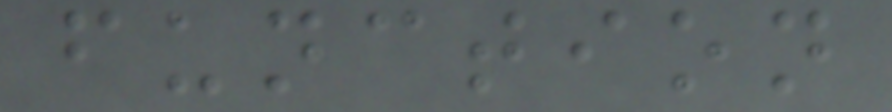function
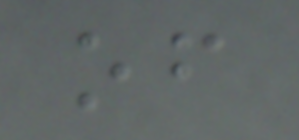of
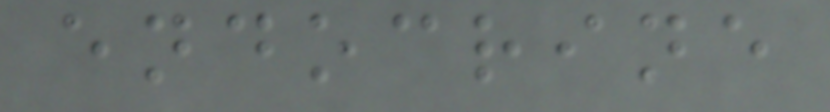endocrine
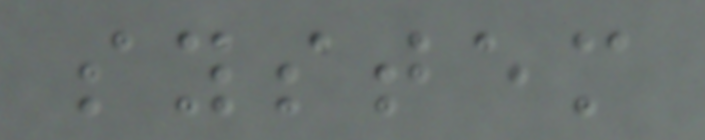system
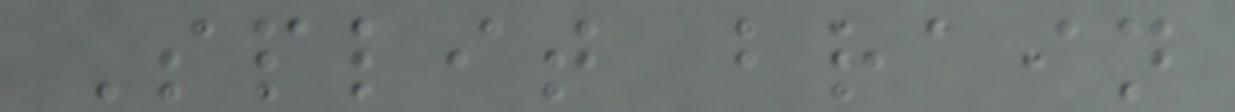Split brain
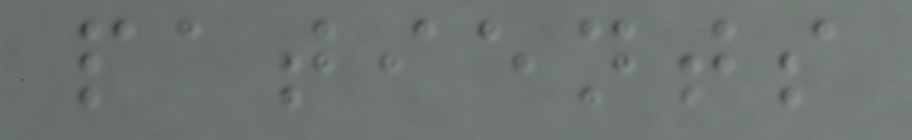patients
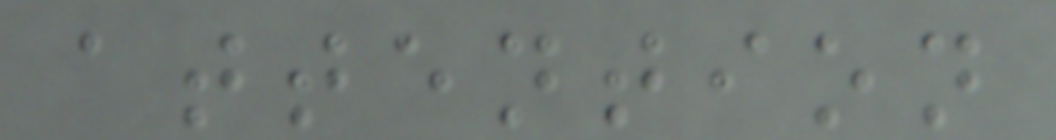attention
